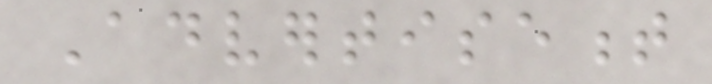Advertisement
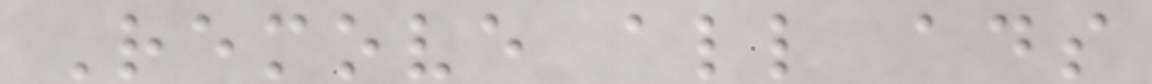Remove all ads
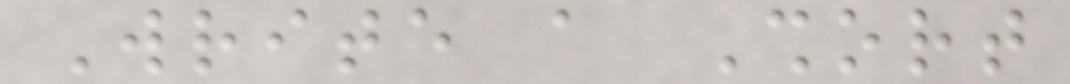Write a Short
